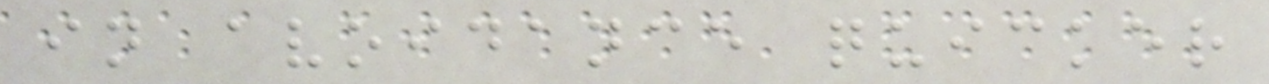in avoidance quicker
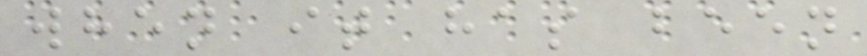when it has been
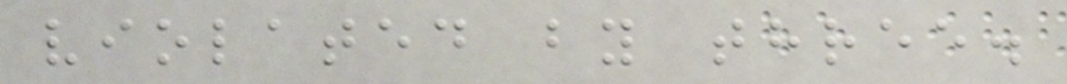violated by three.
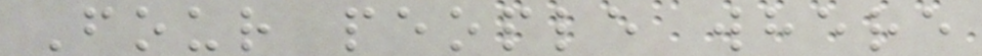Four people where
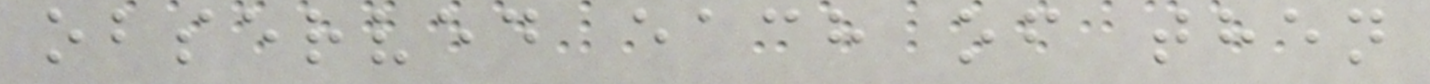observed each of then
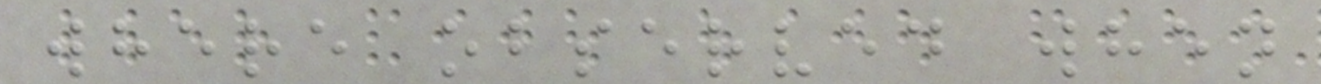where observed when
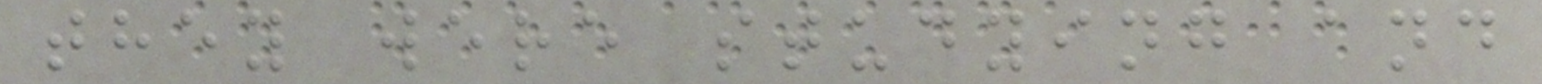they were studying and
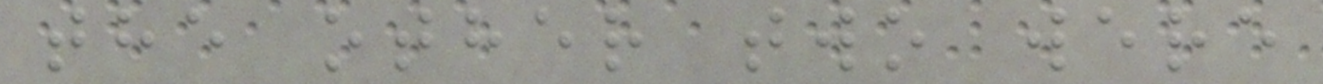the other two were
